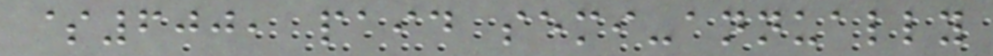$600, paid semi-annually
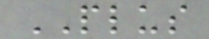PLUS
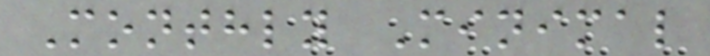Monthly Minimal
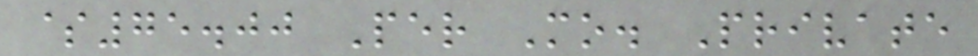$75.00 Per Mo. Private
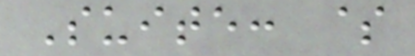Suite: $
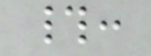#:
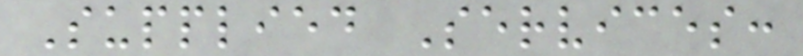Supplied Services:
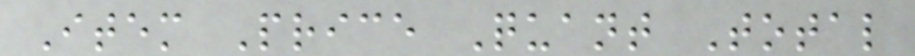Item Price Quant Total
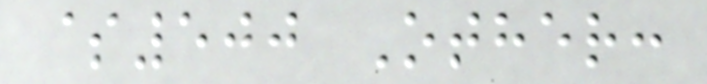$500 Other:
